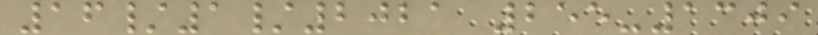16/1/2021 255-1309
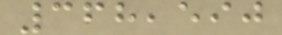368,590
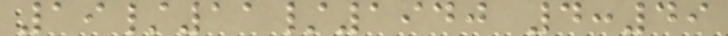19/11/1940 4:49
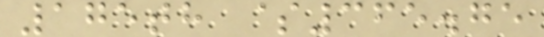175th $365.75
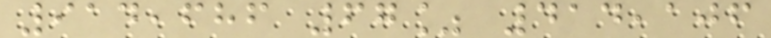914,686 67% 414,106
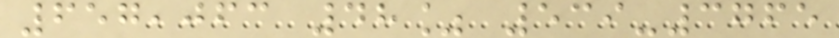657,063 48% 539-3765
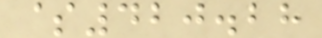$420.28
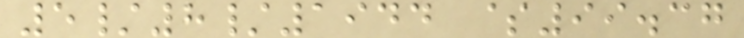5/8/1944 $99.37
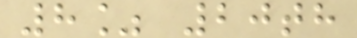8% 20th
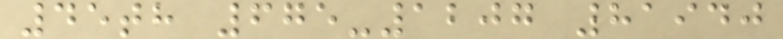45th 675-1207 81940
